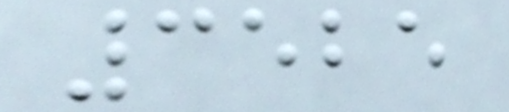3525
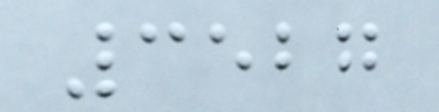3527
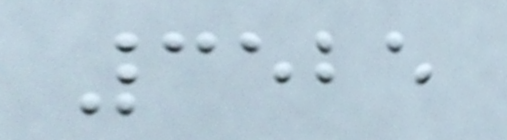3525
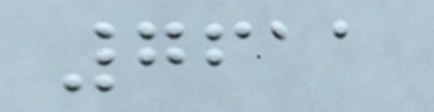7611
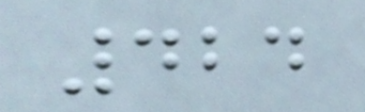424
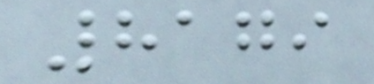8179
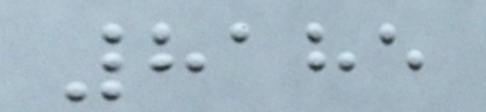8185
